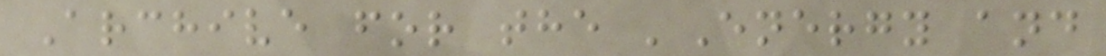Archive for the 'Energy and
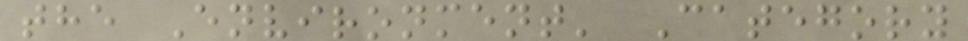the Environment' Category
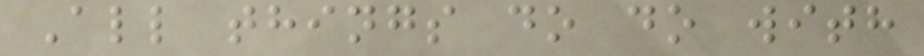All things do do with
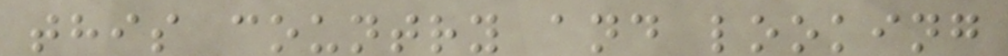this country and looking
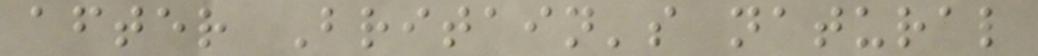after Britain's natural
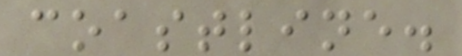coastline.
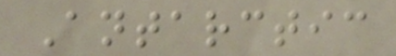Antarctic
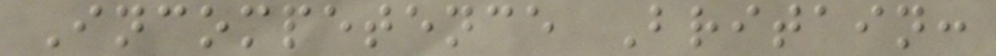Incompetence Britain:
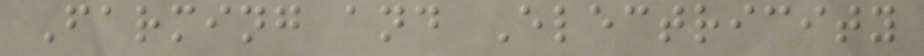Farming and Electricity
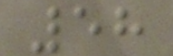58
